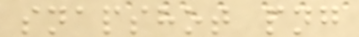snapshot png
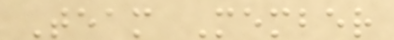Team Member
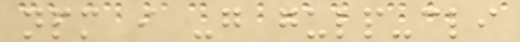npm i -g gulp-cli
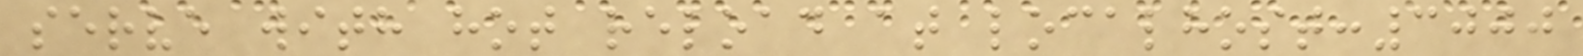serve with hot reload at localhost:3000
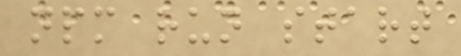npm run start
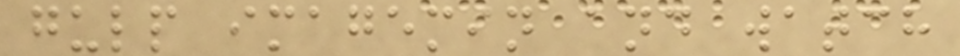gulp imagemin and watch
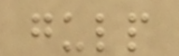gulp
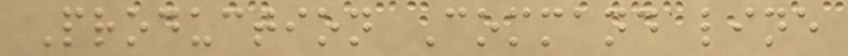Production Command line
